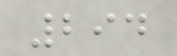294
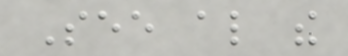See also the
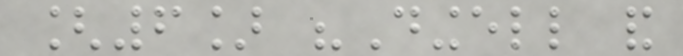[6] "Dingell and
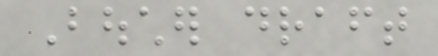Boucher draft
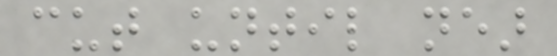cut until near
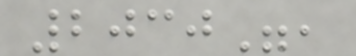2030",
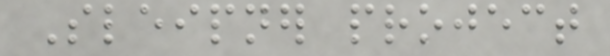Sleipner project
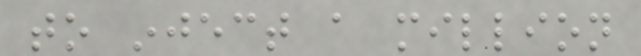to inject a million
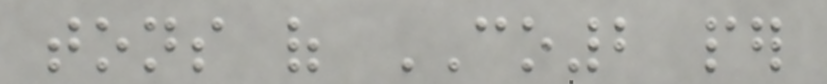tons of CO2 per
